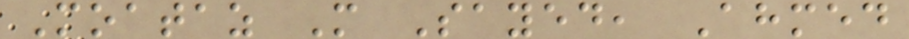Moataz M Sayed, Ahmed
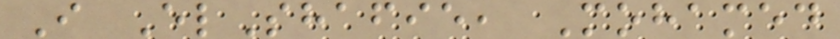I ElShafie, Mohamed
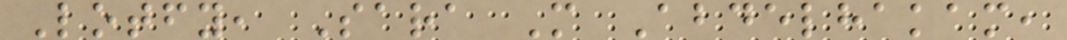Lotfy, Sara M Abdelhakam,
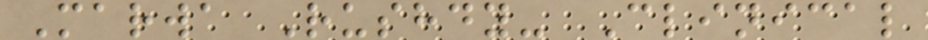Marwa Rushdy- Clinical
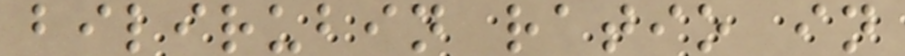bilirubin ratio in
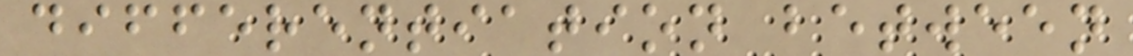differentiation between
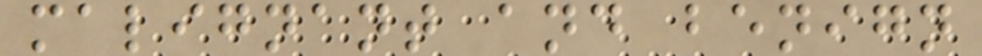malignant and benign
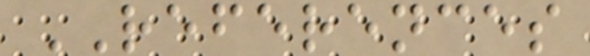REFERENCES
